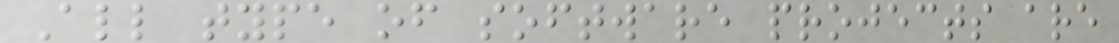All type of software projects are
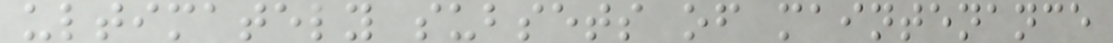ultimately subsets of maintenance
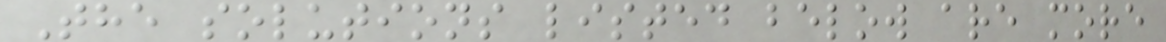The solutions listed below are more
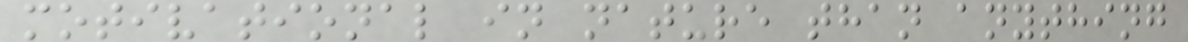motivational in nature than anything
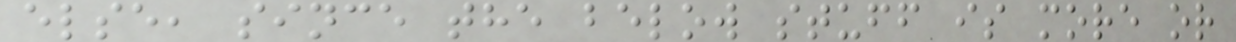else, since the below stuff is more or
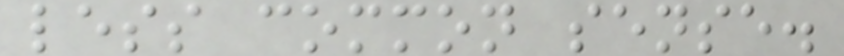less common sense.
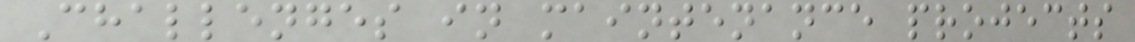Challenges in maintenance projects
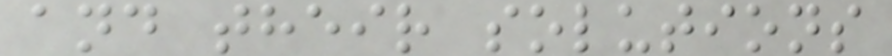and their solutions
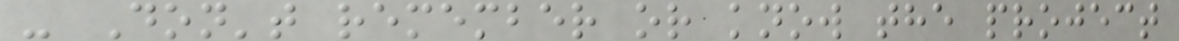- Don't remember or know the project
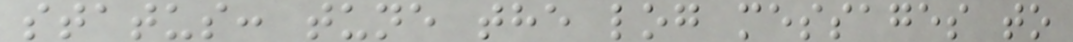status: tune the log messages to
